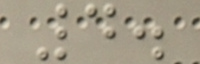4.
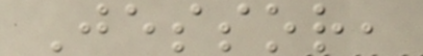Jessor,
